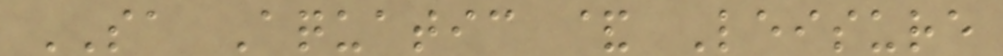SA Aquatic & Leisure
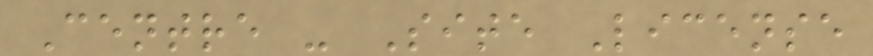Centre - Site License
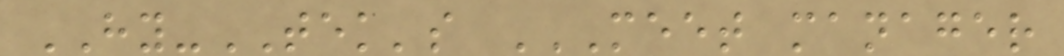HY-TEK's MEET MANAGER
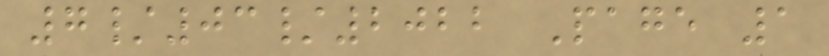7/03/2022 Page 1
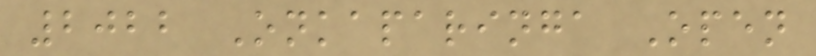2022 Onkaparinga Open
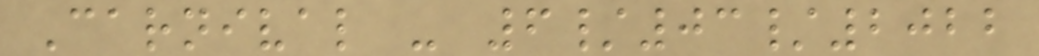Carnival - 6/03/2022
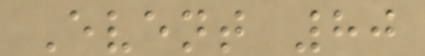Event 80
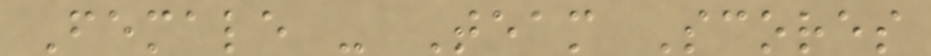Female - Team Scores
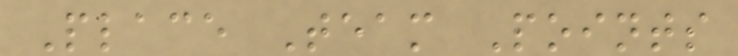Place Team Points
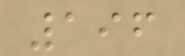196
